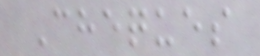Cheques
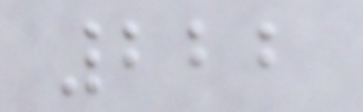222
